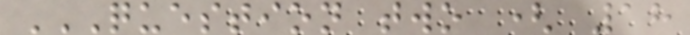QUESTION TWO ( 18
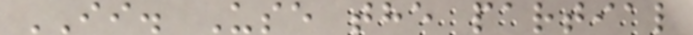II. Use the partial
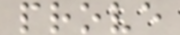prove
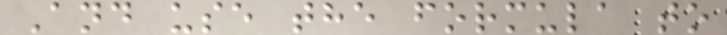And use the formula to
